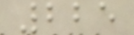225
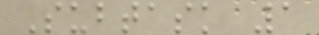Subtask 1
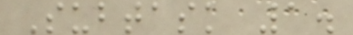Subtask 1.
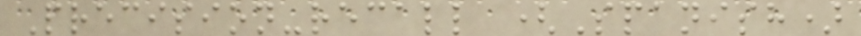Precision-recall (Spanish)
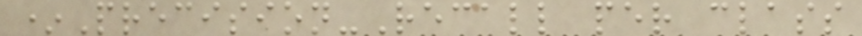*Precision-Recall per class
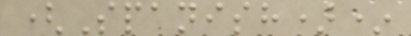(Spanish)*
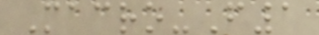Macro-F1
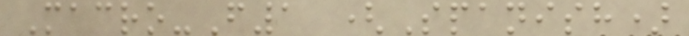Macro-F1 (Spanish)
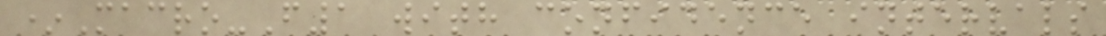*Macro-F1 with confidence intervals
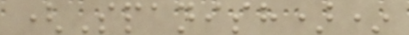(Spanish)*
